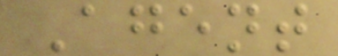Agent
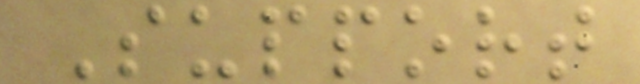Support
